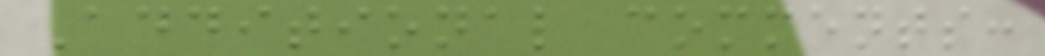Additional comments:
